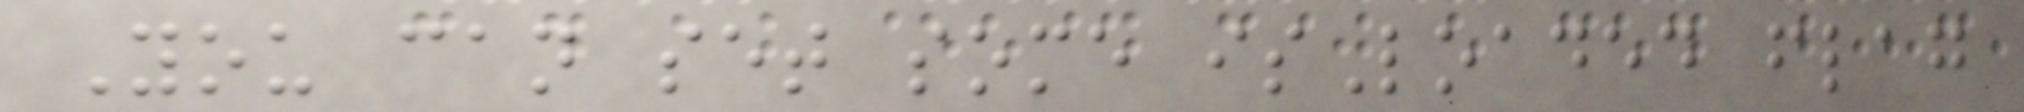You can set some isLoaded flag
